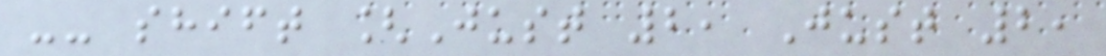-- shift [Just 2, Just 2,
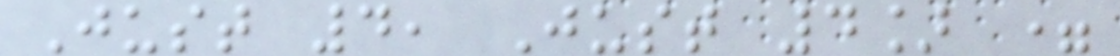Just 4, Just 4] =
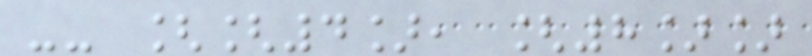-- [[4], [8]]
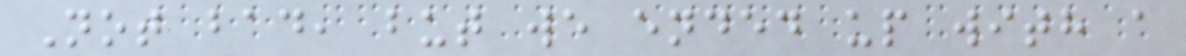Not bad, but we ended up with a
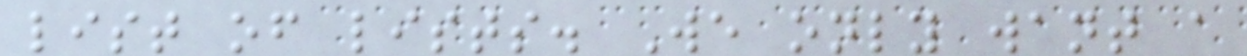list of lists. We only want a
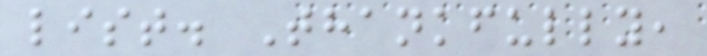list. Thankfully,
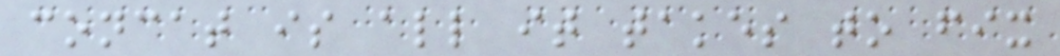concat is all it takes to fix
